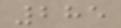285
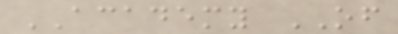ACADEMY OF
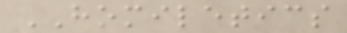HOMILETICS
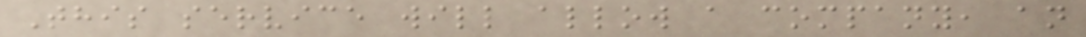This service will allow a company, an
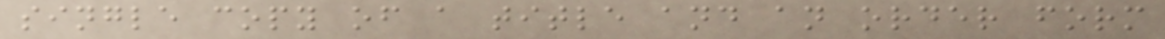single copy of a title and an order form
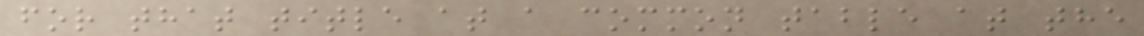for that title at a common table at the
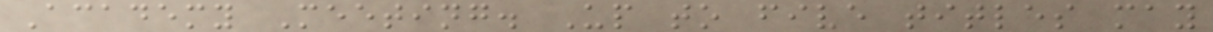Academy Meeting. Up to five titles may
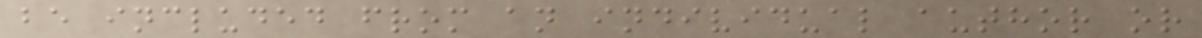be included from an individual author or
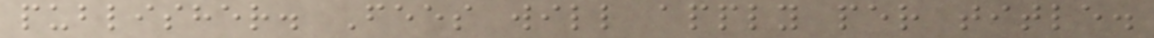publisher. Fees will apply per title.
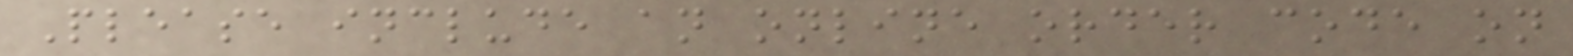Please include an online order code on
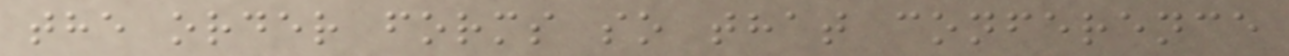the order forms so that conference
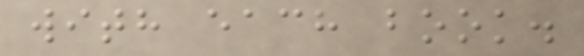with each book.
